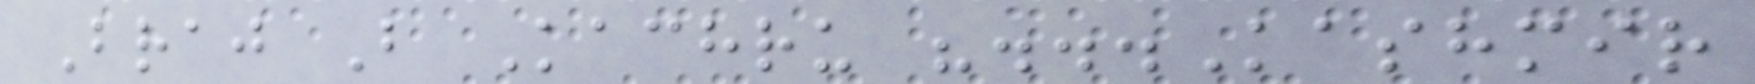Braj B Kachru "...Kashmir
